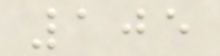105
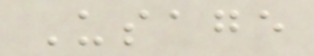Usage
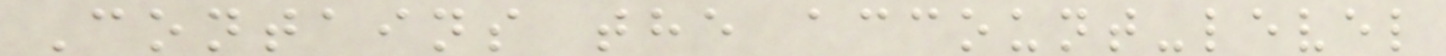Contains the account-level
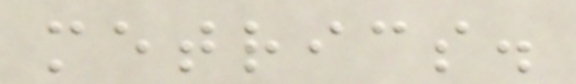metrics.
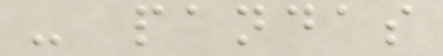- pandas
